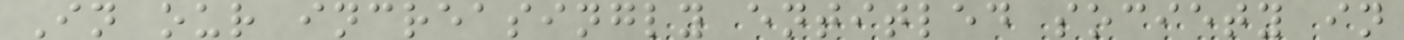In our increasingly entitled society in
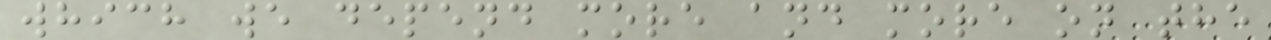which we depend more and more on the
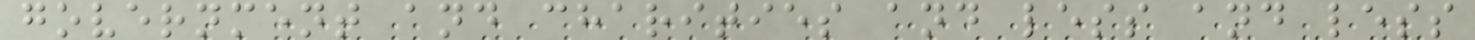government and charities and less and less
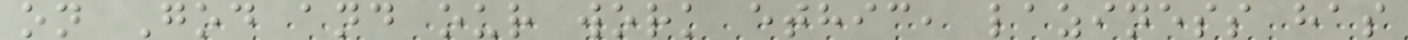on God and our work ethic, laziness has
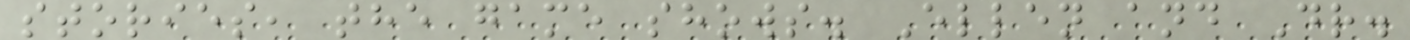stories, the game shows. Ellen and Dr.
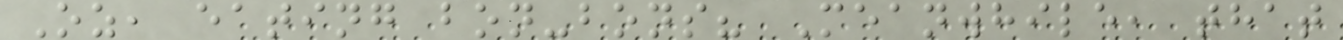Oz, eating bon-bons? Meanwhile, that
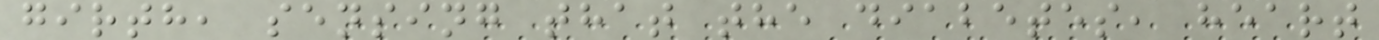girth, sensing that the diabetes, heart
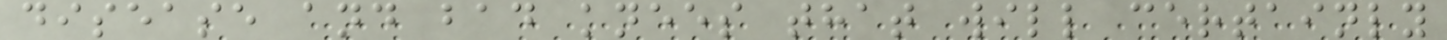disease and bad knees that will certainly
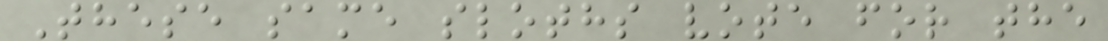These same sloths vote for the
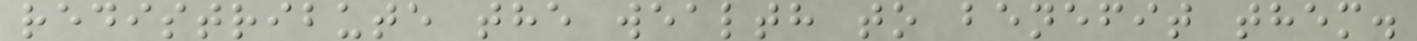redistribute the wealth to benefit them.
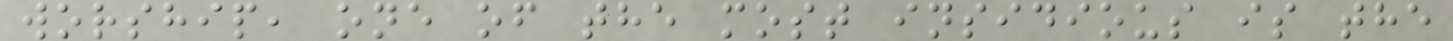worship, one of the most insidious is the
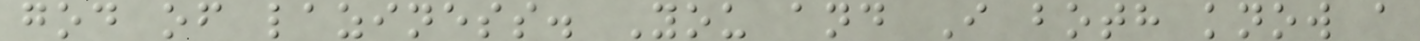god of laziness. You and I both know a
